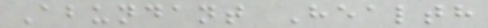Abundant Health
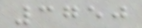3750
